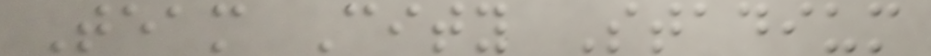Team City Stadium
